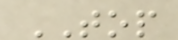TOP
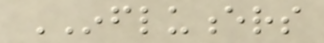INFLUENCERS
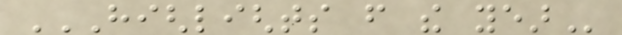HIGHLIGHTS FROM THE YEAR
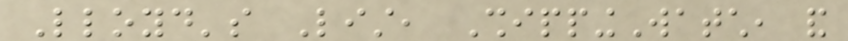Lloyd's List, ShippingWatch, and
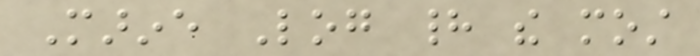Marine Log had the most
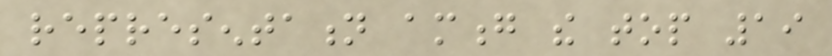representation among the top 19
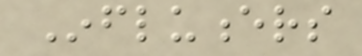Influencers
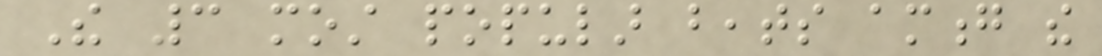The 3 most popular beats among the
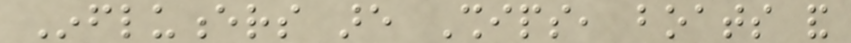Influencers are Ships, boats and
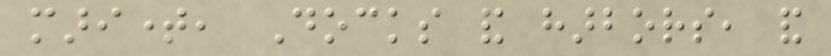maritime, Docks and harbors, and
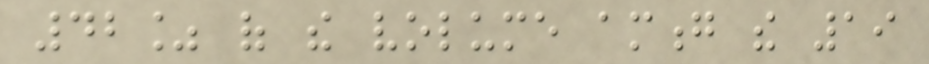42% of the volume among the 19
